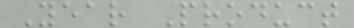Year Product
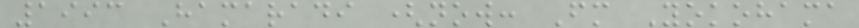1993 Hamaradi (now: Fm Yokohama
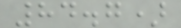84.7)
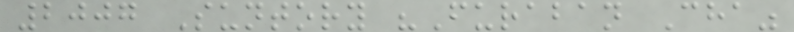2007 Suntory "Furaban Cha"
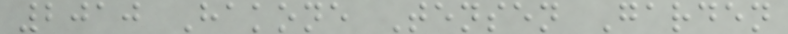2010 Hakone Tensen Garden
